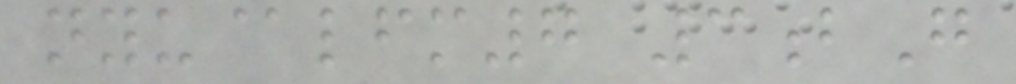nyu@lfm7 3bG
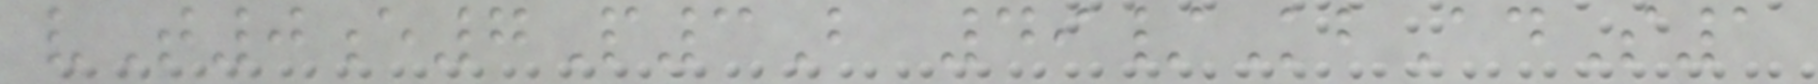vT0e7P3B 49/KbAdS1
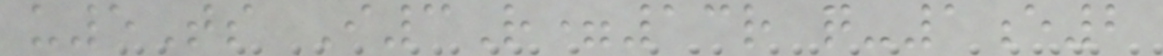u5Ts I3R=13r q-1e2
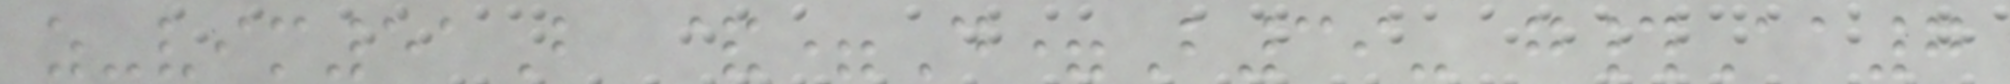z-vim51B &=D=B39- g#Aa7
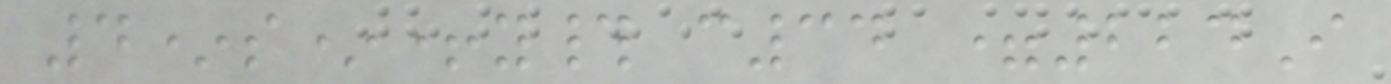4*s*+y# c34 =224I
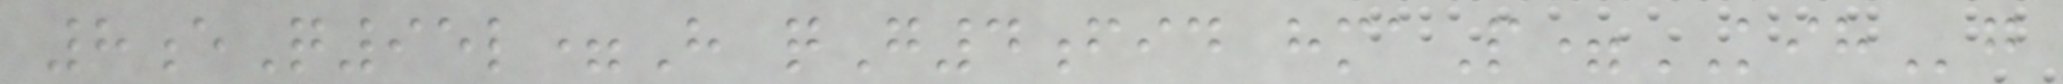8eQ95l=H qG4fid hmaP=KIHg
